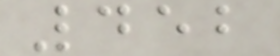452
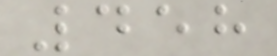458
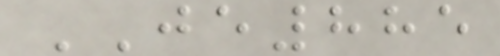JE885
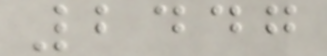2447
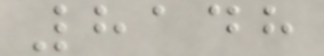8148
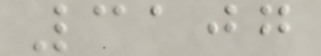3107
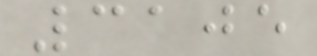3105
